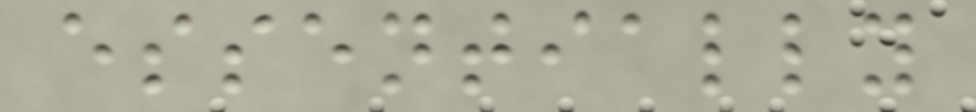essentially
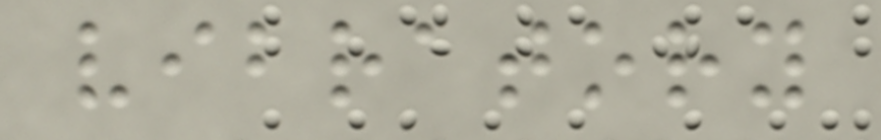vibratory
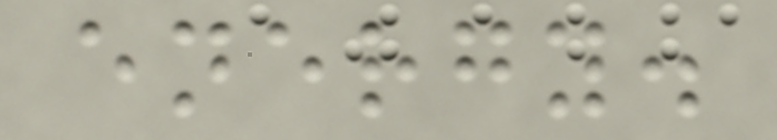energy.
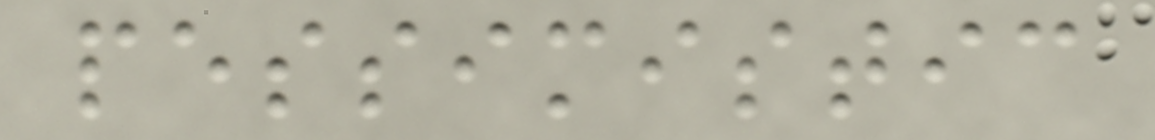pessimistic
